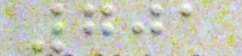701
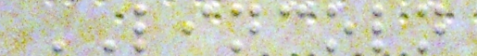LINCOLN
